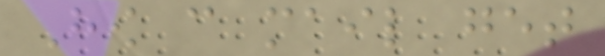How can mail get
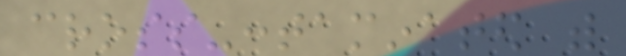cross-contaminated with
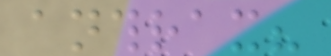anthrax?
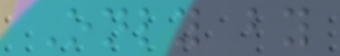Only by
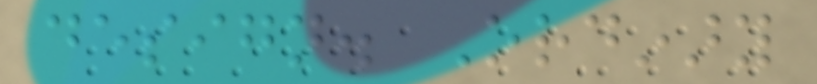design. Ordinary
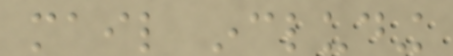mail including
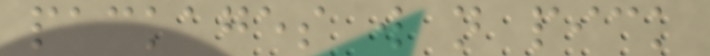packages will not pick
